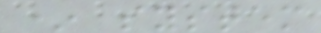* system
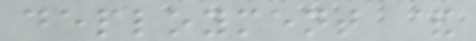deployment &
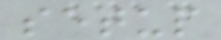setup
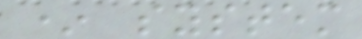* system
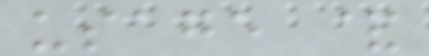usage &
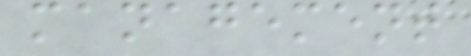management
